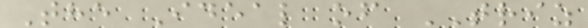The Ideal of TRIZ
